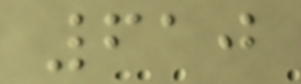610
